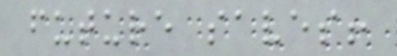future saves!
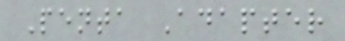Penta Adapter
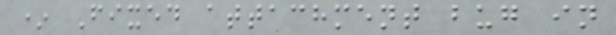* Fixed attachment bug in
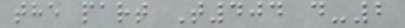the part T404 d-2
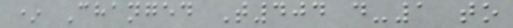* Changed T404 d-1 to
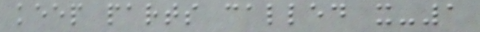keep parts called x-1
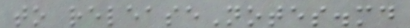to releaseNotes.md
